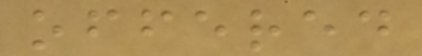offered
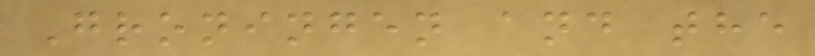Groningen and the
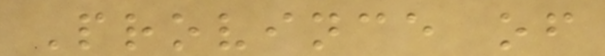Province of
